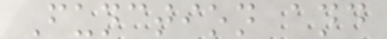Function and
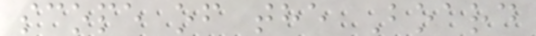scope of the Board
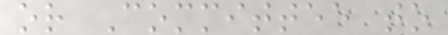or Committee to
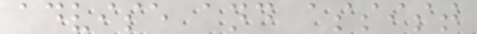advise and assist
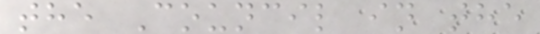the Council in the
